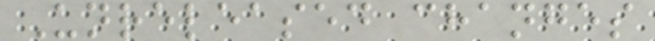Unreleased changes
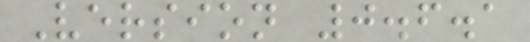Version 0.6.1
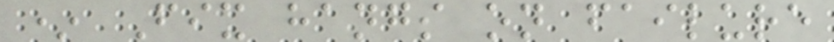* Fix hangs on failure
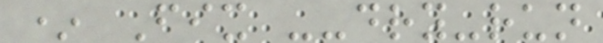* Fix --dry-run
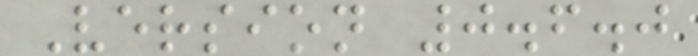Version 0.6.0
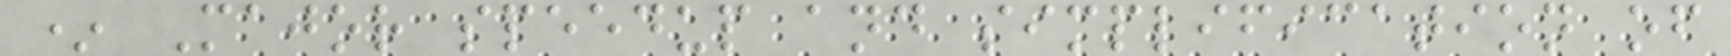* Major speedup and simplification of
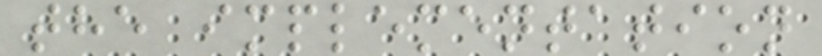the implementation
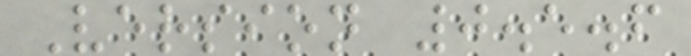Version 0.5.6
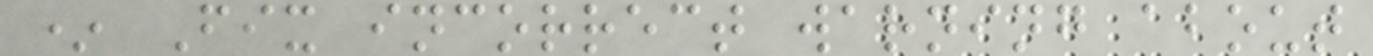* Fix incorrect warning about
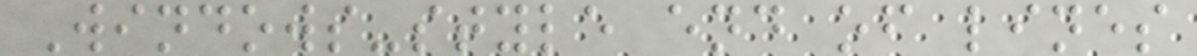Windows-style end of lines
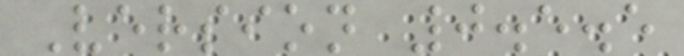Version 0.5.5
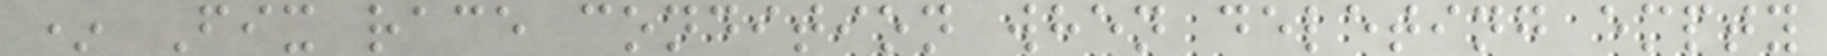* Fix race condition when deleting empty
